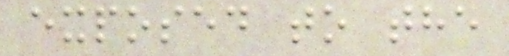exposed to the
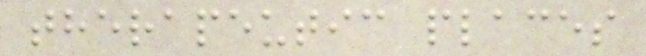therapeutic places
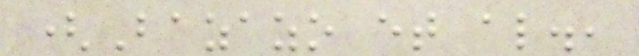(Bazazo et al.,
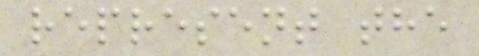represent the
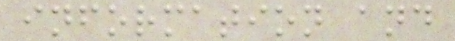information and
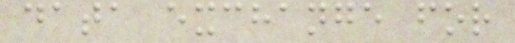data exchange for
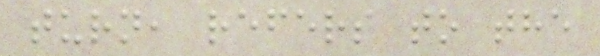turn, refers to the
